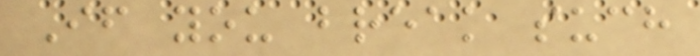If you break such
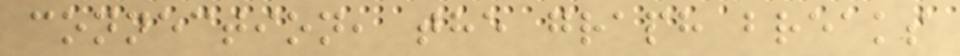connection, the graph breaks
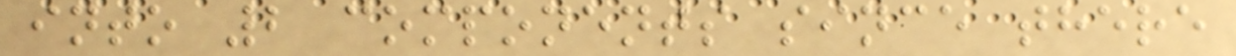into 2 components since there
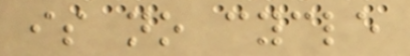is no cycle
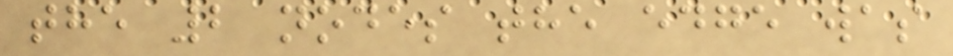the 2 nodes the edge was
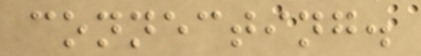connecting.
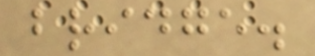bridge.
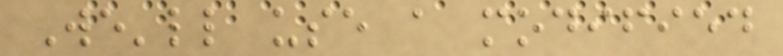We'll use a modified
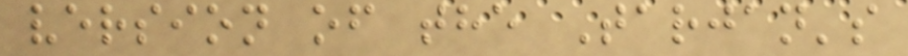version of the Tarjan's
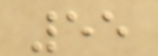55
